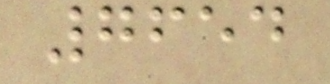7654
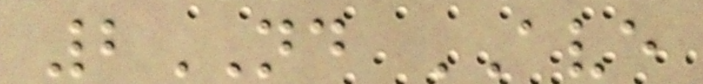2ND AVE
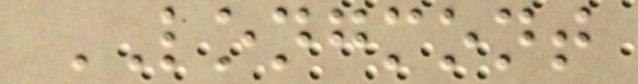LONGMONT
